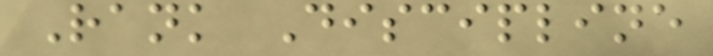Rank Discipline
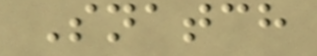Snatch
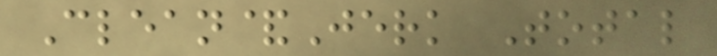Clean&Jerk Total
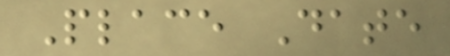Place Date
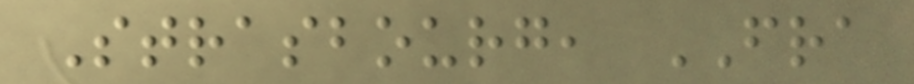Strasbourg, FRA
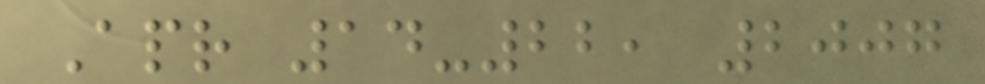Apr 14-22, 2007
